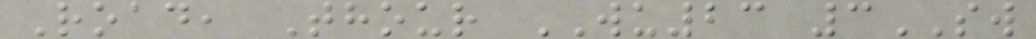Road, Thour WU23 3SW
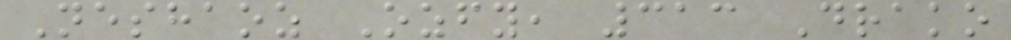Neshaoz Ozfy, 313 Drako
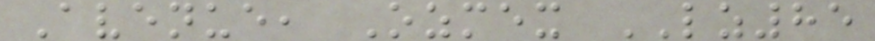Avenue, Ozmex LZ85
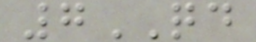7QD
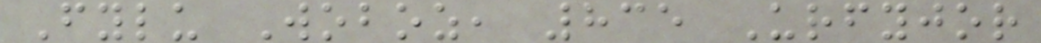Fylu Woboz, 835 Urfyjor
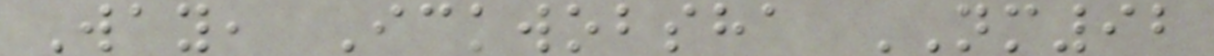Way, Ickwobsha NM92
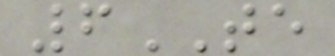6TE
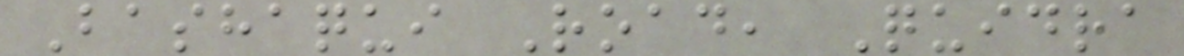Bashaqui Road, Quidra
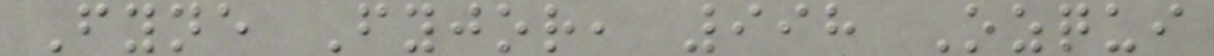Fyne Fyjor, 998 Ozqui
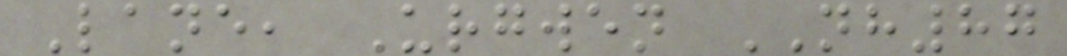Lane, Urgwen NH87
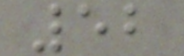52
